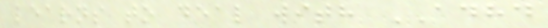learns to deal with ADHD
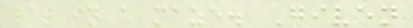rat in a maze. Given
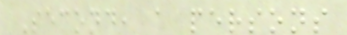Second, a persons
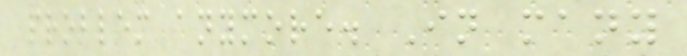problem anymore. In many
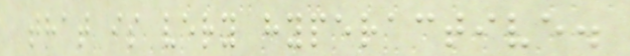that is very hyperactive.
